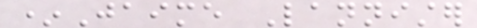*Jaime Lannister
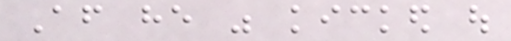After he was kicked out
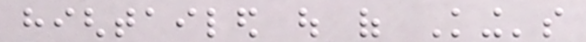hightailed out of King's
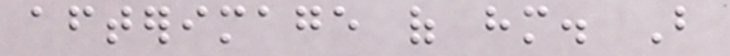afterimage of him. But
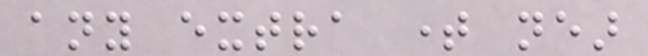any extra time near
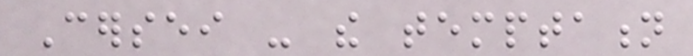Cersei - the temptation
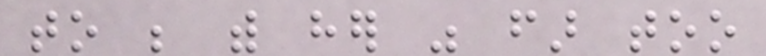to be with her was far too
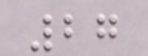27
